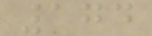174
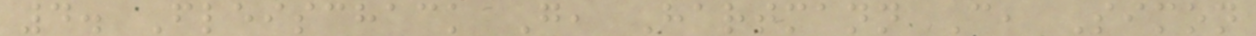4. Fleischack G, Hartmann C, Simon
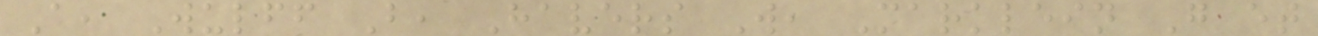A, Wulff B, Havers W, Marklein G et
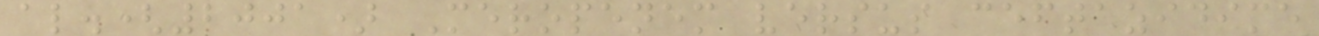al.(2001) Meropenem versus ceftazidime
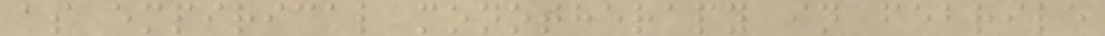as empirical monotherapy in febrile
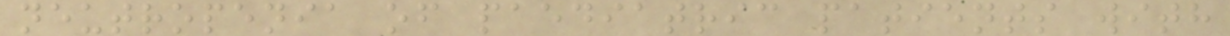neutropenia of paediatric patients with
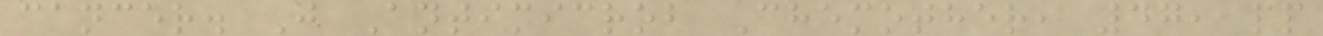cancer. J Antimicrob Chemother, 47, pp
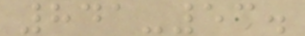841-53.
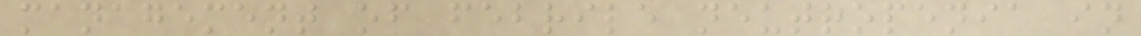management of febrile neutropenia in
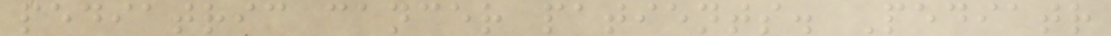pediatric cancer patients. Pediatr
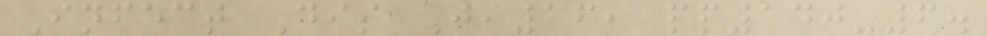Infect Dis J,16, pp140-6.
